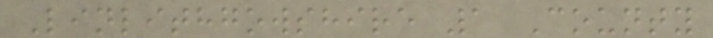Linlithgowshire 1 County
